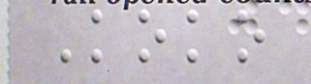Koko
